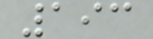193
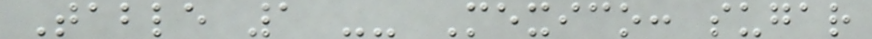Table 1 -- Mexico: sugar
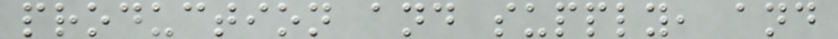production and supply, and
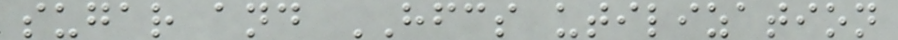sugar and HFCS utilization
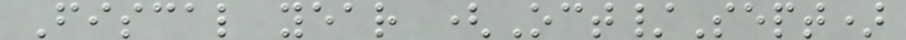Fiscal year (Oct/Sept)
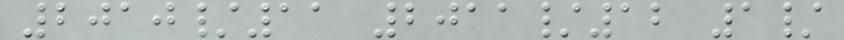2010/11 2011/12 1/
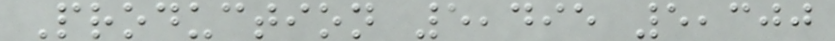Production 5,495 5,300
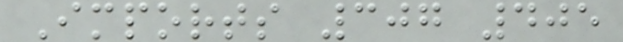Imports 307 405
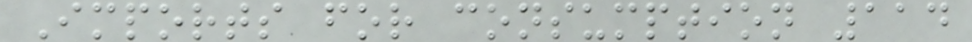Imports for consumption 114
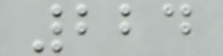224
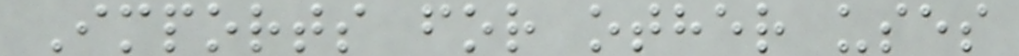Imports for other uses
